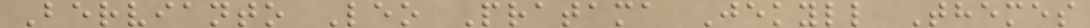Bervianto Leo Pratama Jekyll Themes
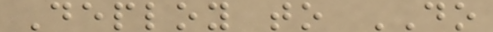Deploy to DO
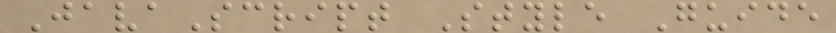JavaScript Style Guide
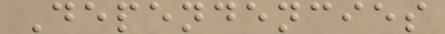Dependencies
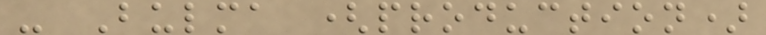- Bulma (production)
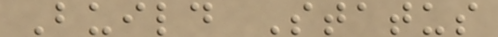Build Status
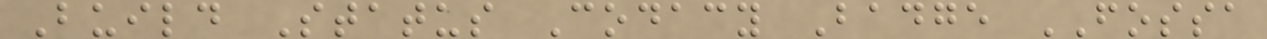Build Status Codacy Badge FOSSA
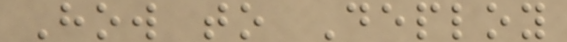How to Deploy
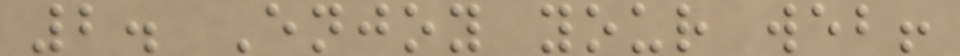2. Enjoy your web!
